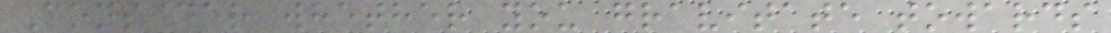Consider whether you gravitate towards
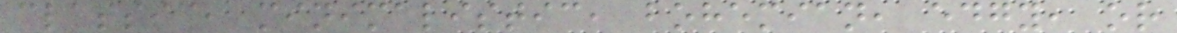classic, minimalistic, bohemian, edgy, or
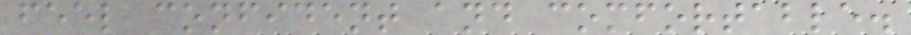feel confident and comfortable.
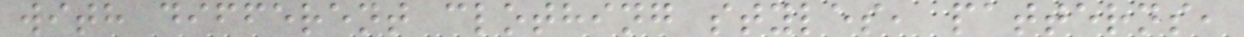with different clothing styles, patterns,
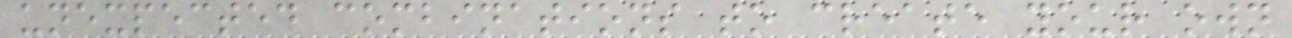unexpected combinations to create your own
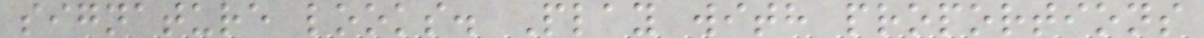signature looks. Play with proportions
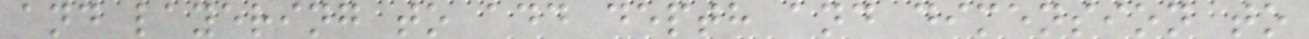and layering to add depth and dimension to
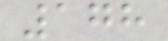178
